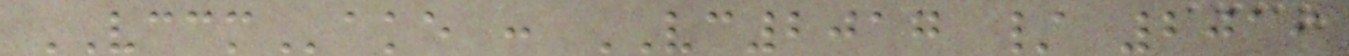VCCMake : VC2017 / 2019
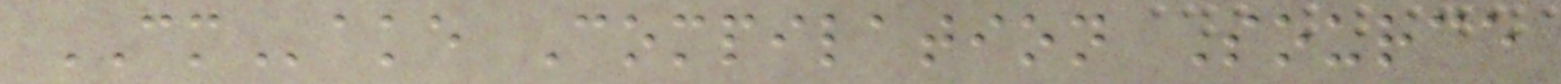CMake Compilation Source
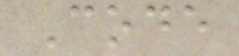Code
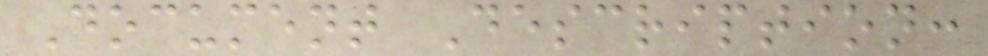Document Description:
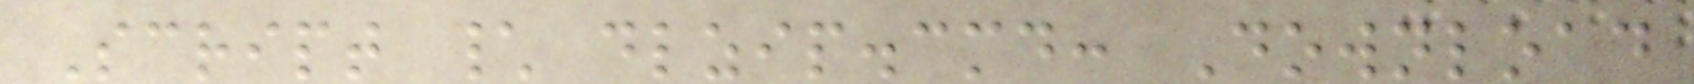Script \ dlzip.cmd: Download
